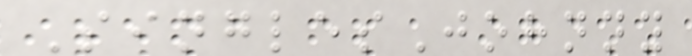SinglesJohnny
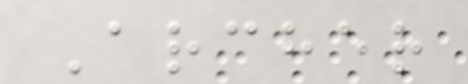Archer
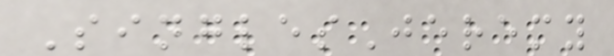SinglesJeremy
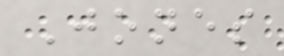Jones
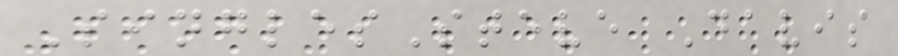SinglesSteve Davis
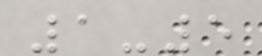1-5
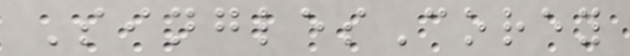SinglesCorey
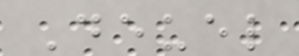Deuel
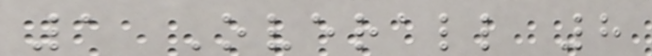1 Overall 8
